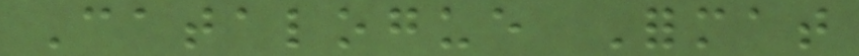Catalogue Format
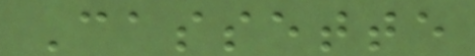Cassette
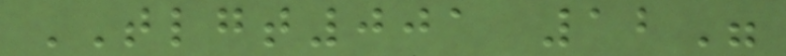TLGT001 12"
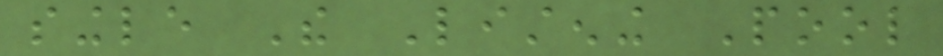single The Listening Pool
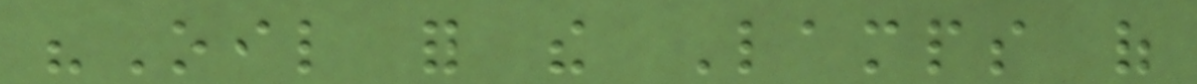"Oil for the Lamps of
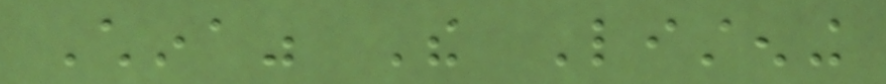China" The Listening
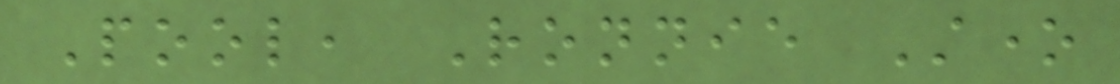Pool, Ronnie Stone
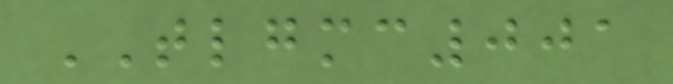TLGMC001
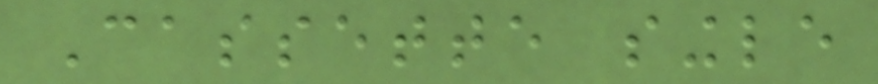Cassette single
